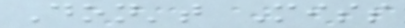Don't Miss
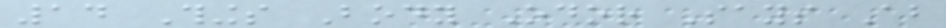14 Things Body Odor Says About
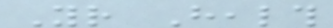Your Health
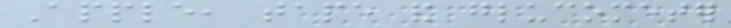Apple, tape and glucometer
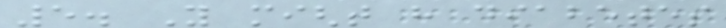5. You might have diabetes
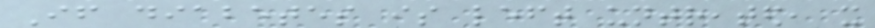If diabetes is left untreated, it
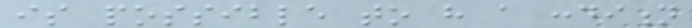is possible to have a condition
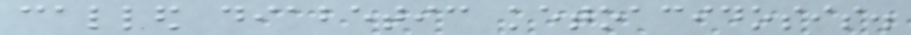called diabetic ketoacidosis.
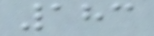183
